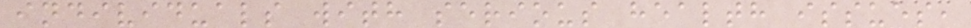individuals with serious health issues,
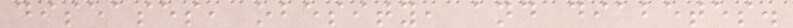diseases, obesity, and diabetes.
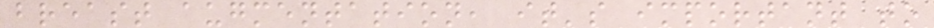breast augmentation, it's important to
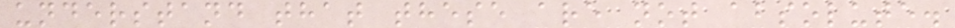understand that these are not absolute.
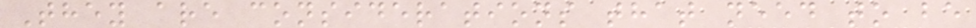They are considerations that need to be
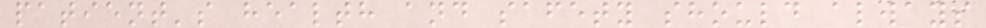patient's health and safety should always
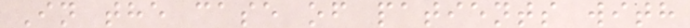In the case of patients with
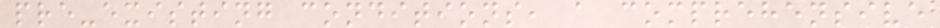pre-existing conditions, a comprehensive
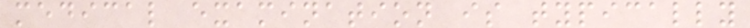medical examination is typically
